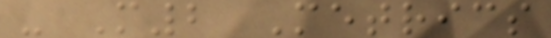- M2 Metrics
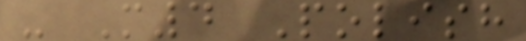- M4 Polish
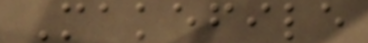Makefile
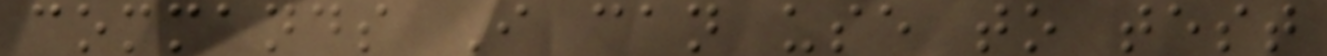commands I can use to test
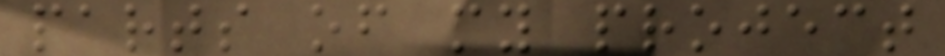parts of my project
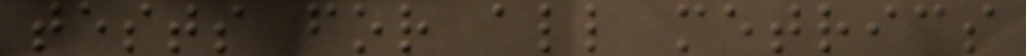tests for all metrics
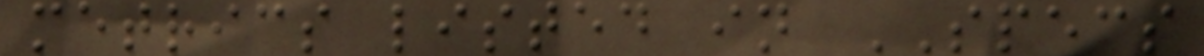metrics listed in SPECS
